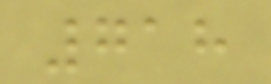718
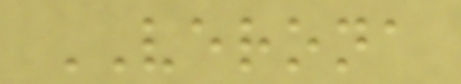VERONA
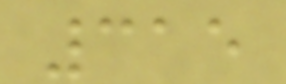315
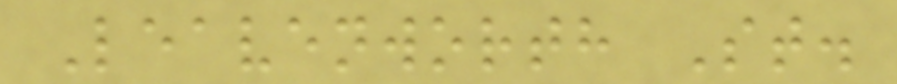Leavenworth St.
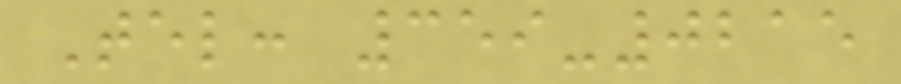Tel: 359-0215
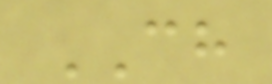CH
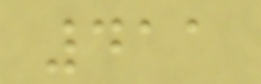411
